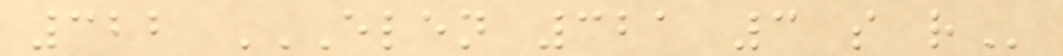322 ELEN 321 3 S R
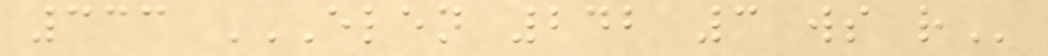333 ELEN 242 3 WS R
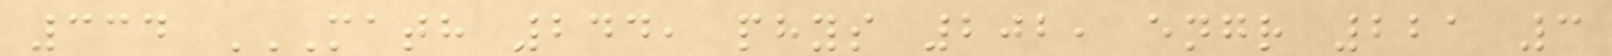334 MATH 244, PHYS 202, ENGR 221 3
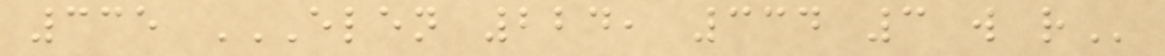335 ELEN 224, 334 3 W R
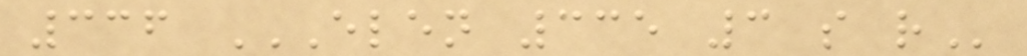336 ELEN 335 3 S R
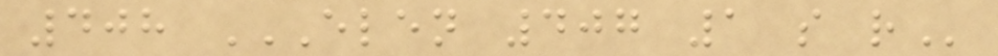408 ELEN 407 1 S R
